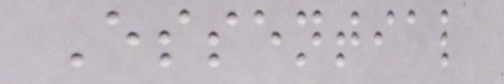Essential
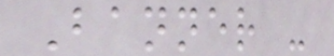Banner -
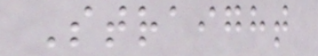Straight
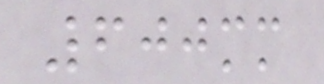600mm
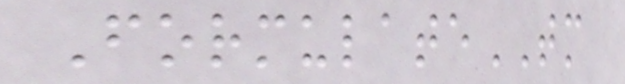FormulateTM
